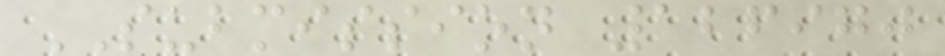SUBMISSION 126970
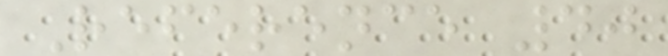Reference 40
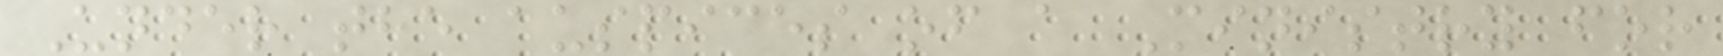Under the auspices of a Ministry for
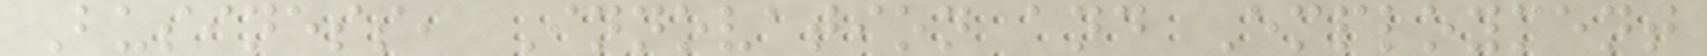Business, Innovation and Employment
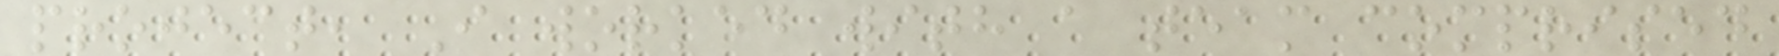project, I worked with a team comprised
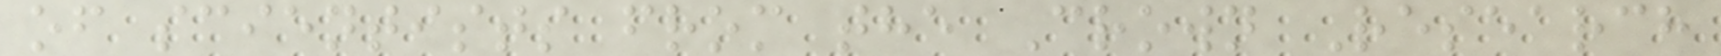of scientists from the Crown Research
